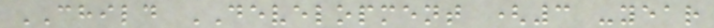CHILD DEVELOPMENT (3 -year
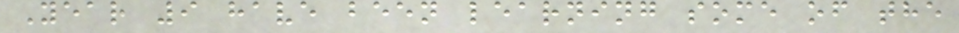Year 9 have been learning some of the
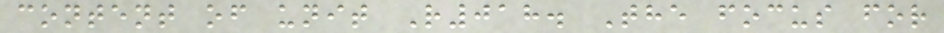content of unit R018. The focus for
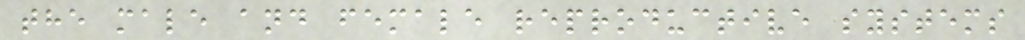the male and female reproductive systems
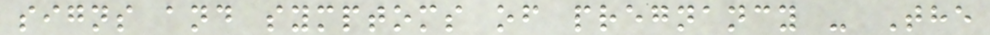signs and symptoms of pregnancy - The
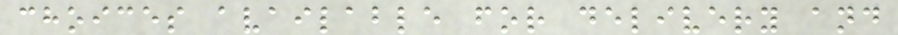choices available for delivery and
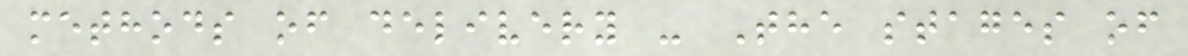methods of delivery - The stages of
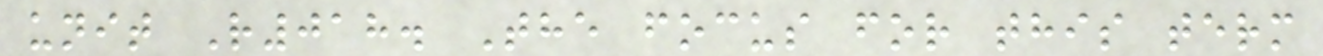unit R018. The focus for this term
